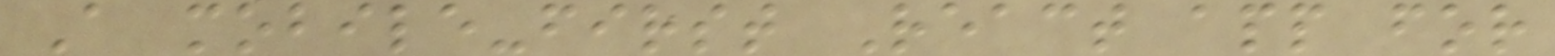A mobile-first React app for
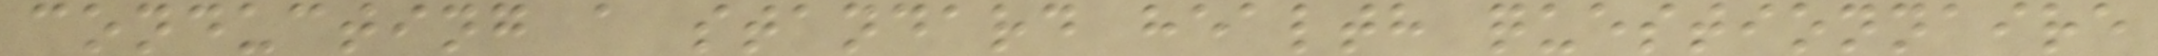conducting a standard health questionnaire
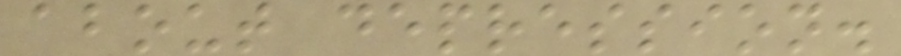about depression.
